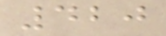420
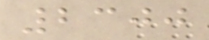2300
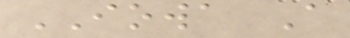IOWA A
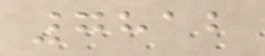7812
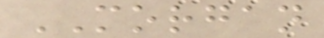MORGAN
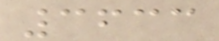3633
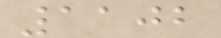1102
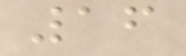16
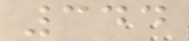344
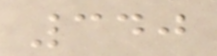340
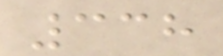338
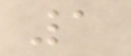1
